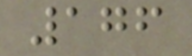176
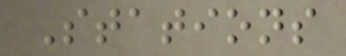Stations
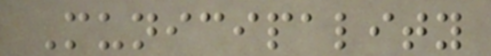Municipality
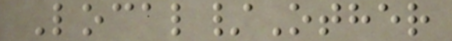Local/Other
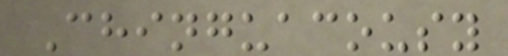Chinguacousy
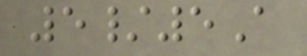5/5A
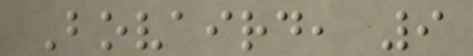Bovaird, 9
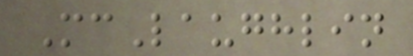McLaughlin
